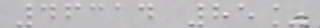46314 85%
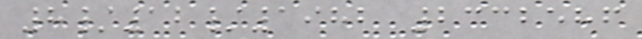8/12/1982 2332586
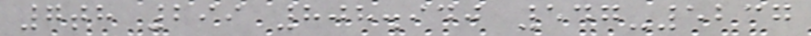7th 299 808.940 547-5237
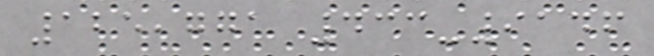125,771 433-9146
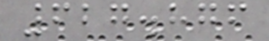627.876
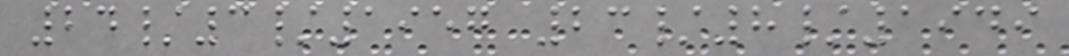24/3/1957 23/8/1949
